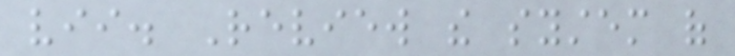vii. Review the system of
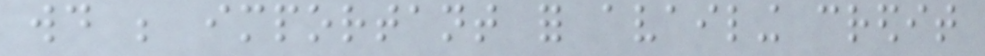would be important for availing credit
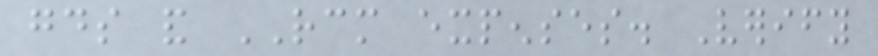goods and RCM expenses. Verify
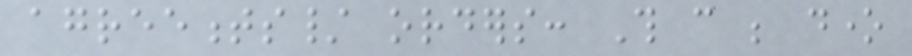agreements/ orders: This can be done
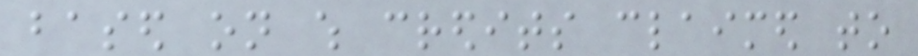based on which credits claimed to
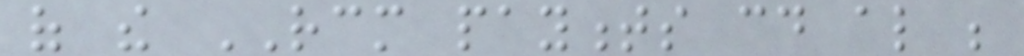of the RCM payments could also be
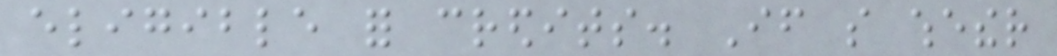eligible for credits. If so whether
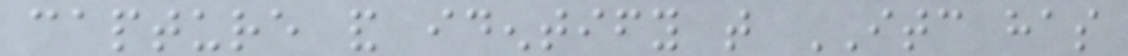capture and identify that ITC has
